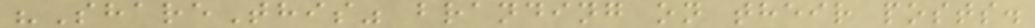"ShareThis" branding on their posts.
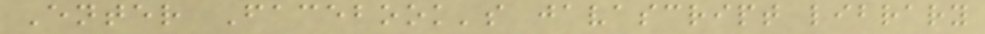Enter Facebook's javascript library
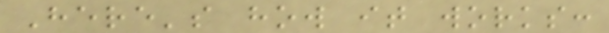Here's how it works:
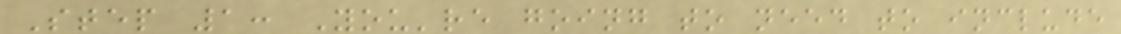Step 1: You're going to need to include
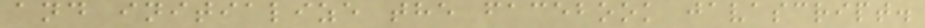and initialize the facebook javascript.
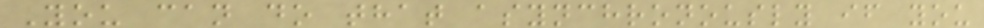You can do that asynchronously if you
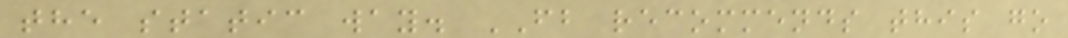the static way. FB recommends this go
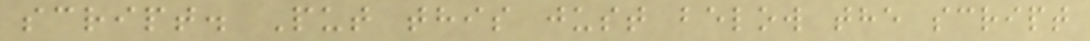script. Put this just below the script
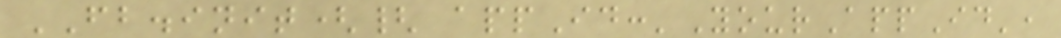FB.init({ appId:'YourAppId',
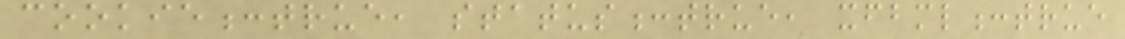cookie:true, status:true, xfbml:true
